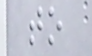to
